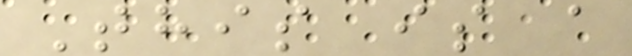This is a
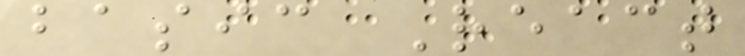basic React
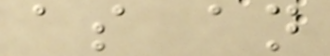as an
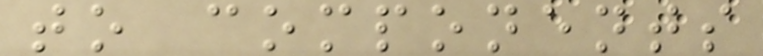to components
